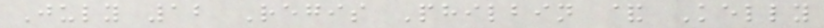July 12 Regis Philbin & Kelly
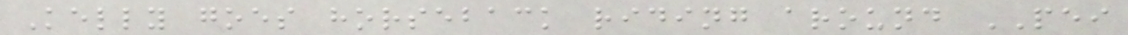Kelly goes horseback riding around PEI
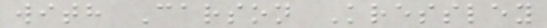with Carson Kressley
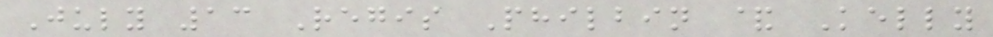July 13 Regis Philbin & Kelly
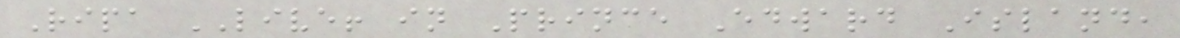Ripa LIVE! in Prince Edward Island,
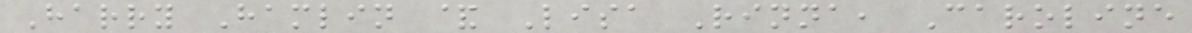Harry Hamlin & Lisa Rinna, Caroline
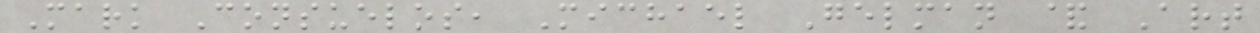Mark Consuelos, Michael Gelman & Art
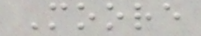Moore
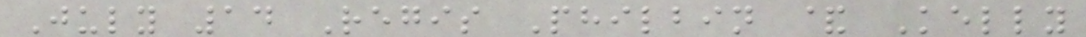July 14 Regis Philbin & Kelly
